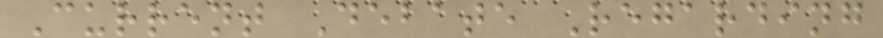Current Debate Regarding
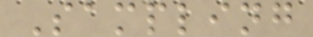Sampling
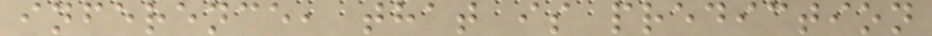inference, that is prediction
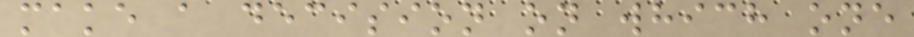make a decision on which one
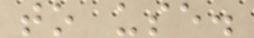to use.
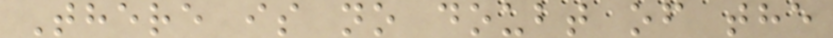There is no doubt of the
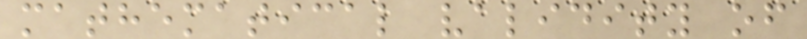mathematical validity of
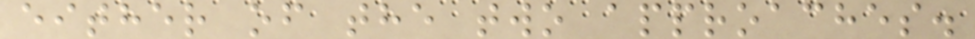either of the two approaches.
